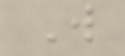W
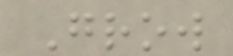Grow
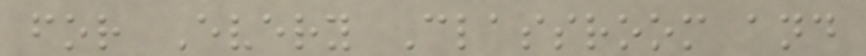for Every Classroom and
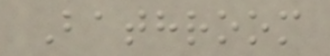Bathroom
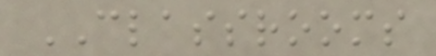CLASSROOMS
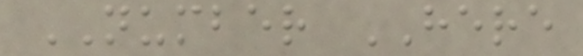NUMBER HERE
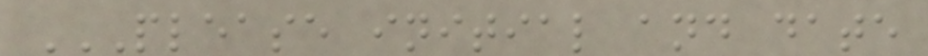PLEASE INITIAL AND DATE
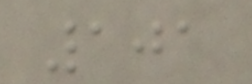101
